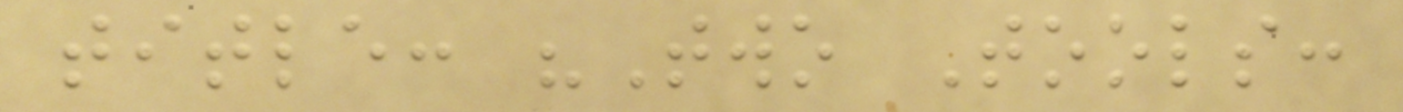title: "Two Tools:
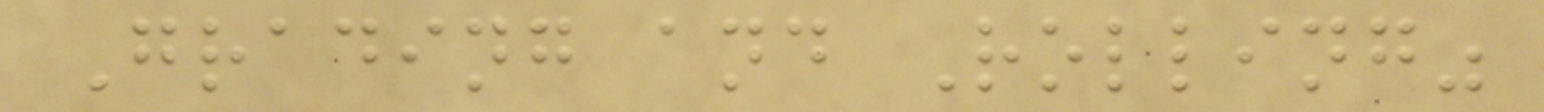Grading and Rolling"
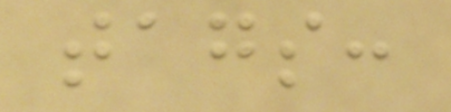tags:
